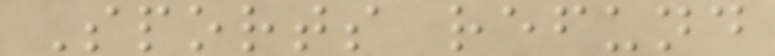Sports refund
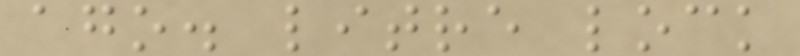ago. litre lock
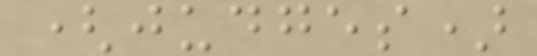(judges)
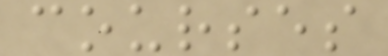courses
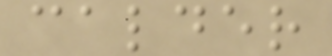calder
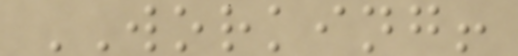WORKING!
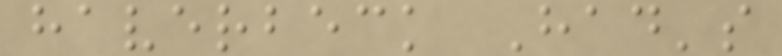haverbeck Had's
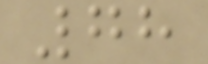78
